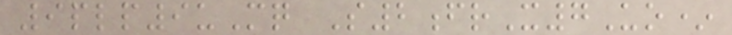9plp9uMq S2frX7Uo*
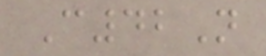C42N
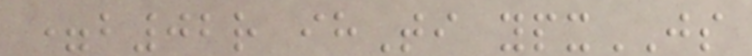=b02r ihTi ypxJS
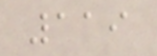119
